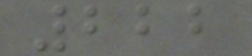222
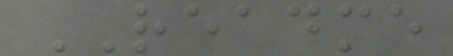README
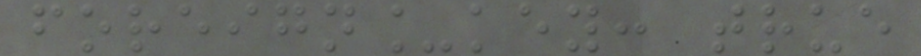foreign_key: true
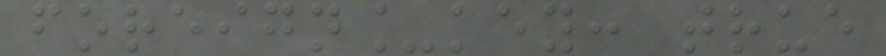foreign_key: true
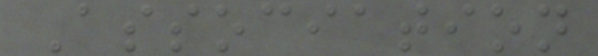Association
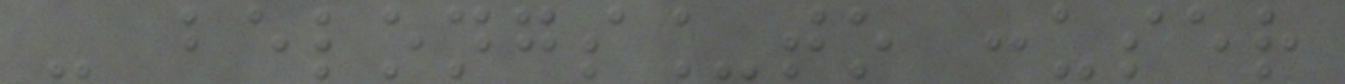- belongs_to :user
